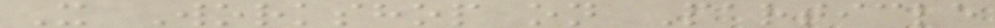X Workshop on Particle
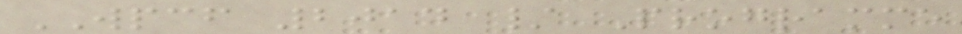WPCF 2014 / Programme
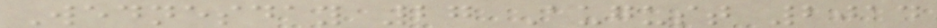Wednesday 27 August 2014
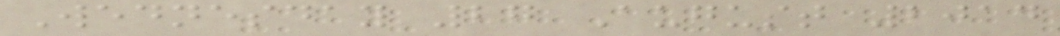Wednesday 27 August 2014
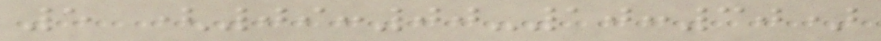5 (09:00-10:30)
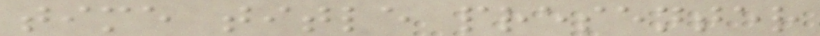time title presenter
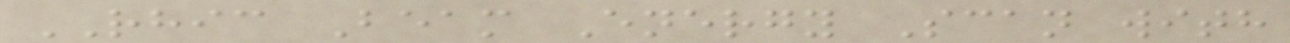RHIC Beam Energy Scan with
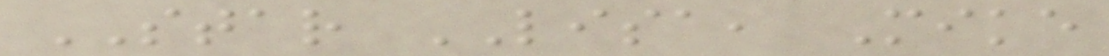STAR LISA, Mike
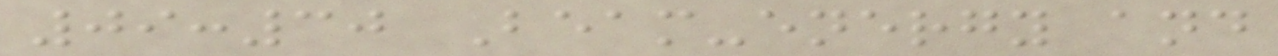09:30 Beam-energy and
